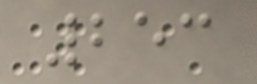253
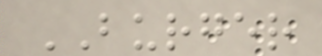BURGER
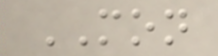MON
